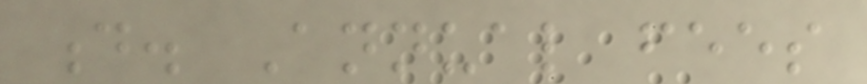d. Annual fees
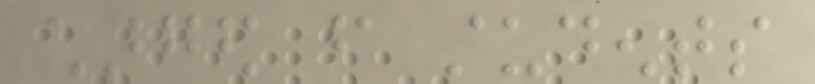charged from students
